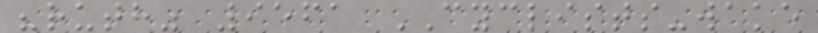"ruth" 9561 CYCLISTS-wake
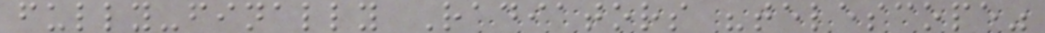fully-finally Radiators "telescope"
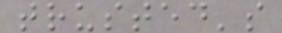trusted's
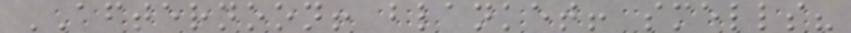AFTERNOON! blanket! smells?
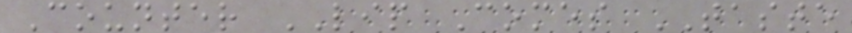Counter LIP Comes TASTE
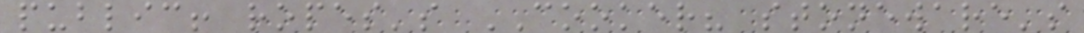public! ropes's COOKER? stoneware's
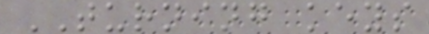TURNING keys
